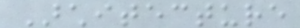Architecture
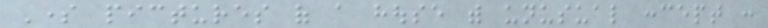Some pictures of a house with unusual concept :
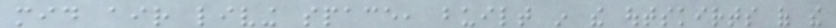mid air living space, built in the outskirts of the
